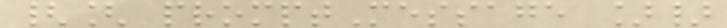{[ promptMessage ]}
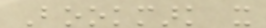Bookmark it
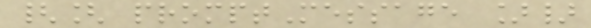{[ promptMessage ]}
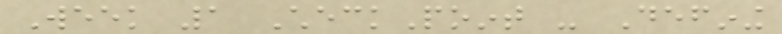Week 1 CheckPoint - Defining
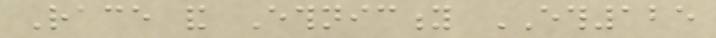Race and Ethnicity ETH125
